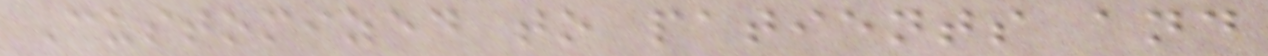Customized to patients and
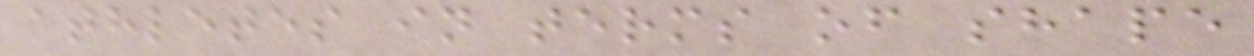athletes in terms of shape
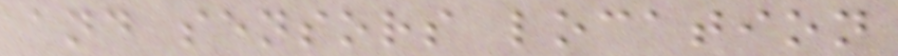and sensors location
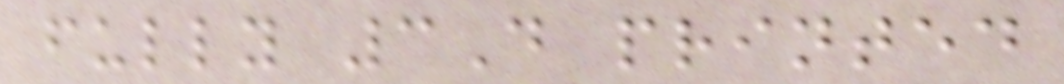fully 3D printed
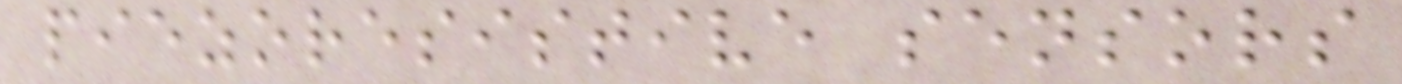piezoresistive sensors
